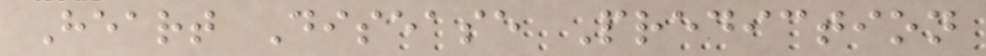Heart Disease Prediction
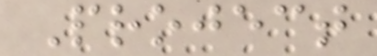Project
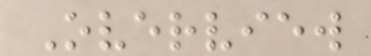Overview
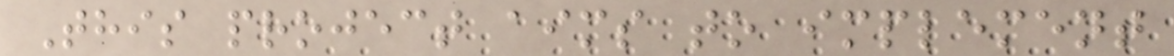This project aims to implement
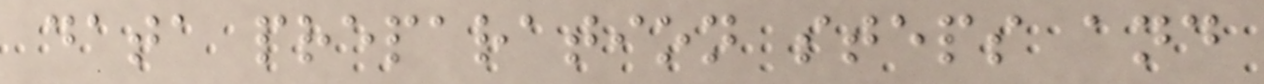data preparation steps and
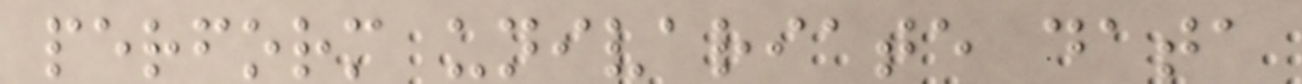perform univariate data
